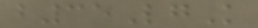b35LgK
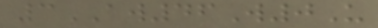3AW46W0U
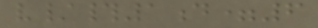v/#1d=6
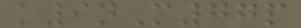k9nM77p
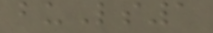buLs1
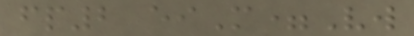fp2 eiM=Vw
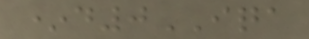*d0IQA
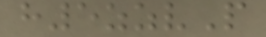h5zzvP
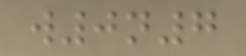w0n7
